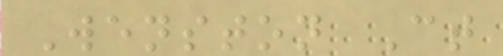Wenston Ct
